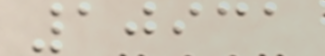10931
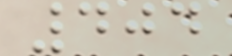404
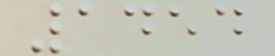1454
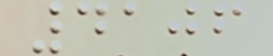4106
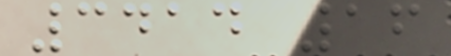3414 16
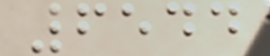6544
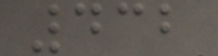432
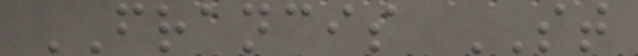FRANCIS ST
